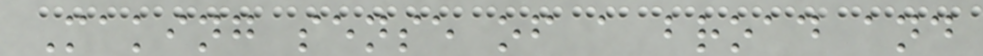Making sense of a broad and
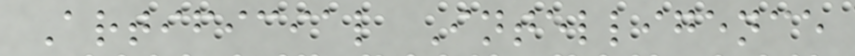Artificial Intelligence
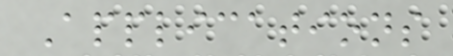Applications
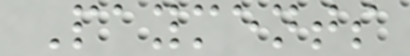Payments
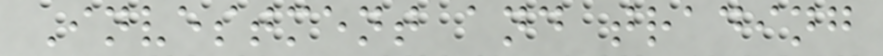Investment and trading
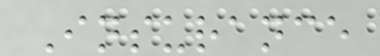Insurance
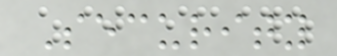Security
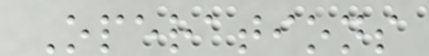Operations
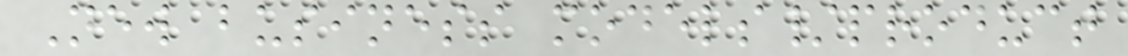New business models/product
